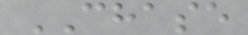CHASE
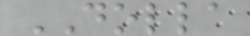DOLLA
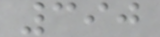390
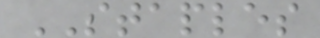STAPLES
